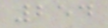254
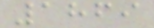1869
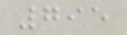795
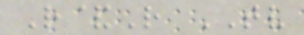R&R TV
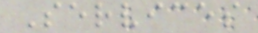Services
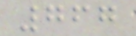767
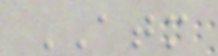ATM
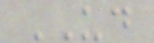UD
